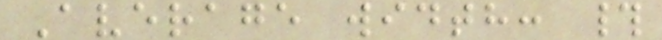Average width: #
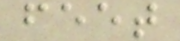feet
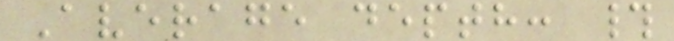Average depth: #
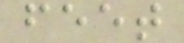feet
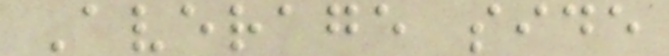Average side
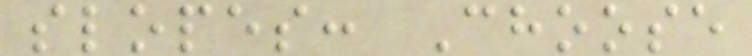slopes: Choose
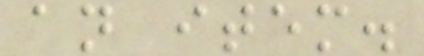an item.
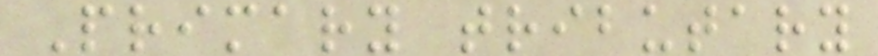Primary tributary
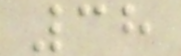38
